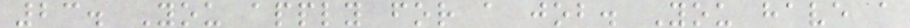23. You apply for a job. You have a
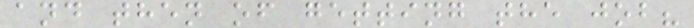and then of getting the job?
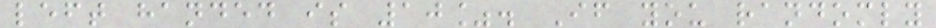left handed is 10%. If you randomly
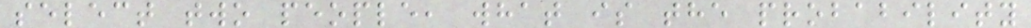select two people, what is the probability
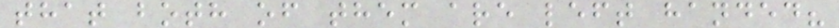that both of them are left handed?
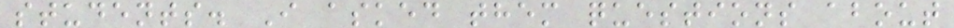students. I asked them questions about
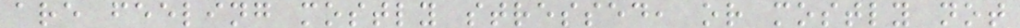are feeling mostly stressed, or mostly not
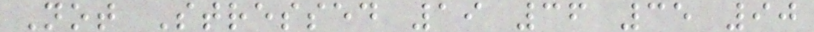Not Stressed 19 36 35 90
